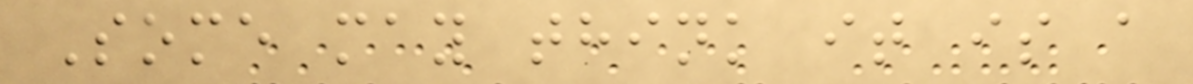Some may think it is a
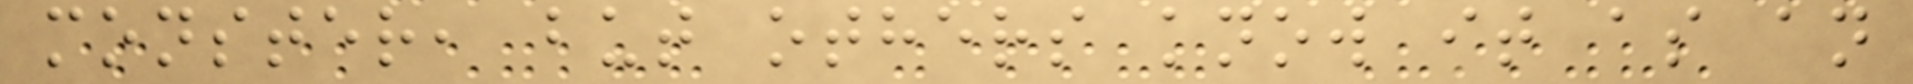monster, but others know it as an
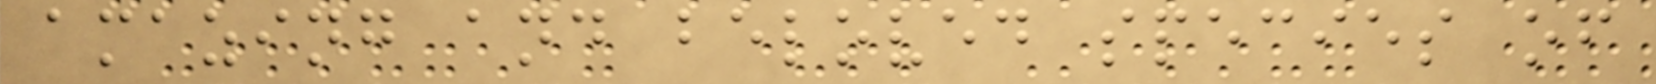amazing and beloved species of
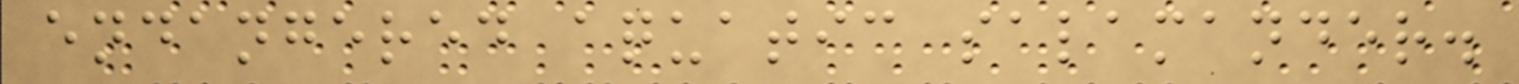endangered aquatic salamander.
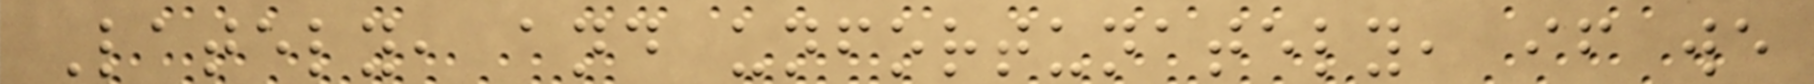Lately, and unfortunately, if we
